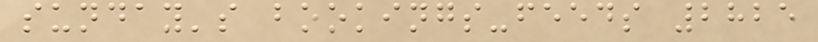sunday's bookings-feeds 2825
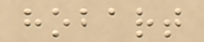hobart
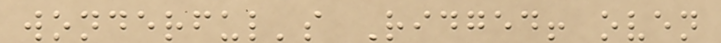wonderful's Ridged! oven
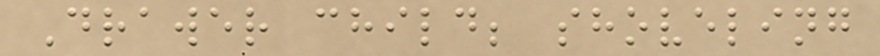Drawer child; shoveling
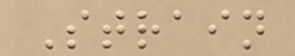Strain
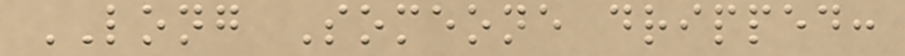LONG Someone dripped:
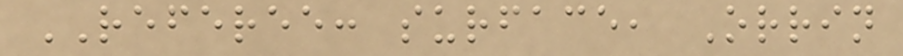REFEREE: surface, Orrin
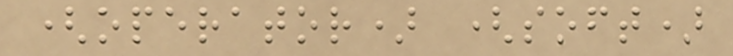(operator) (soft)
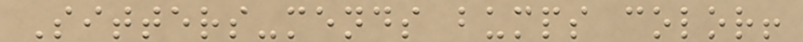Sitters-mends bumps color!
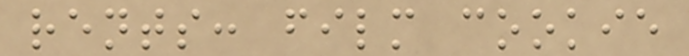rents: film cookie
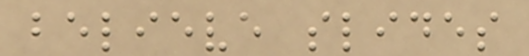believe slides
